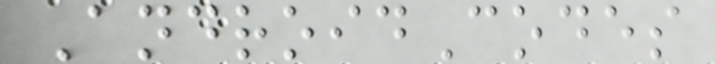AndroidCodes
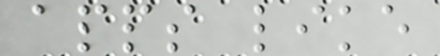apps like
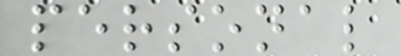personal
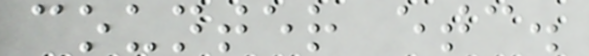counter etc.
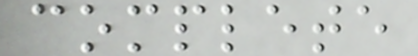complete
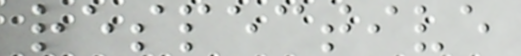respective
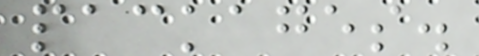packages.
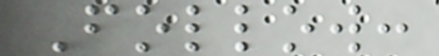Follow:
